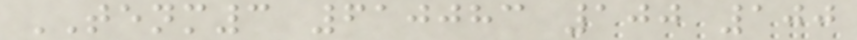TENM3 610083 100 100
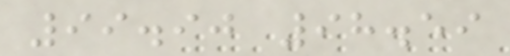99.90 98.59
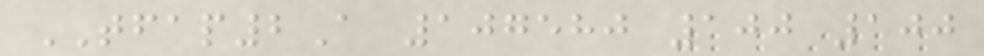TFAP2A 107580 100 100
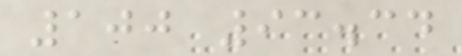100 93.34
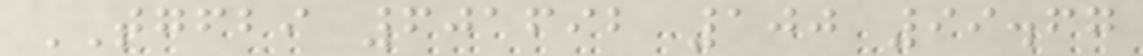TGFBI 601692 100 99.67
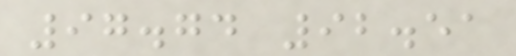97.74 92.51
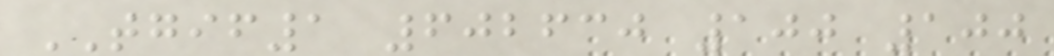TGIF1 602630 100 100
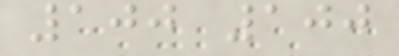100 100
